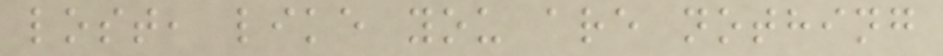lost, like you are nothing
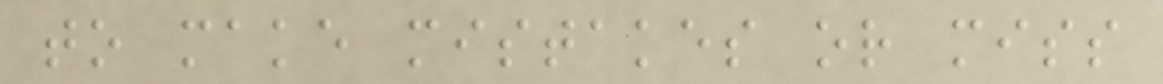to make mistakes or miss
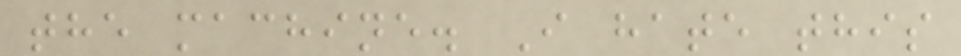the machine. I hate this
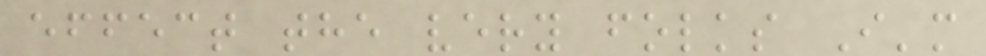effect the very folks I'm
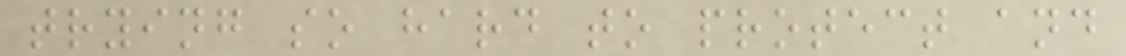trying so hard to protect and
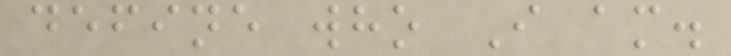define who I am.
